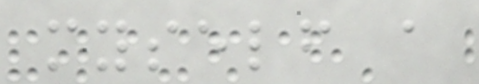myself a
